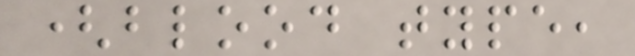(blood type,
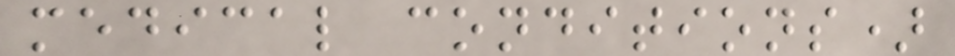medical conditions)
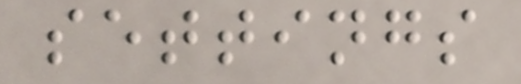settings
